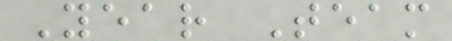Year Team
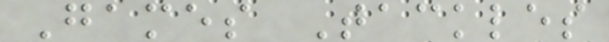Games Tackles
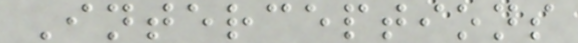Interceptions
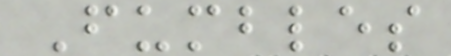Fumbles
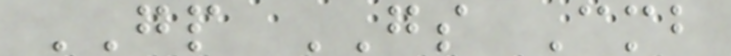GP GS Cmb
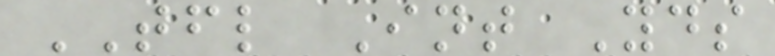TFL Int Yds
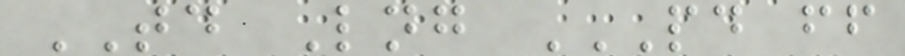TD Lng PD FF
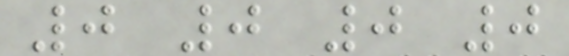0 0 0 0
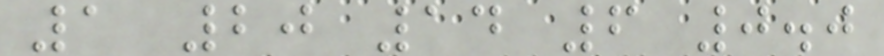1 20 14 6 0.0
